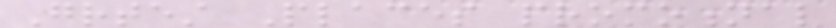Greatest Places promotional
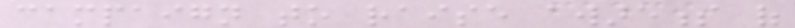campaign to raise awareness of
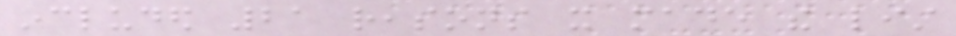included 21 reasons it made the list
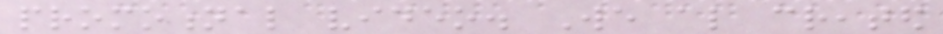promotional video. We also created
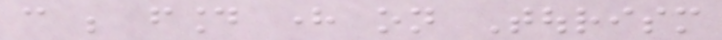can be found here on Tourism
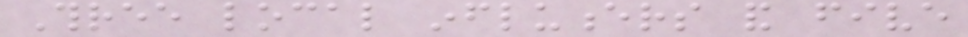Three local influencers and five
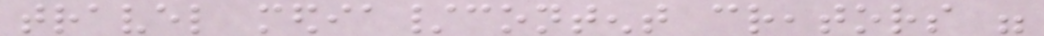travel media/content creators were
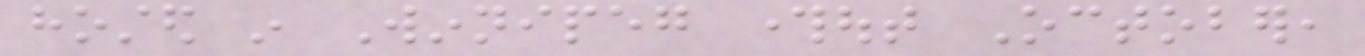hosted in Winnipeg throughout October,
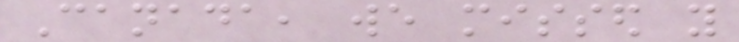Canada, we missed you
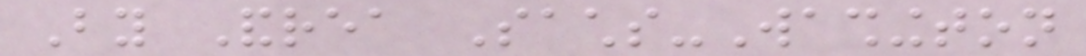By Andrea Sachs-Washington
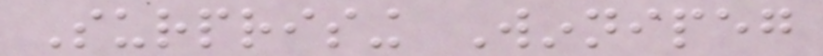Surprising Winnipeg
